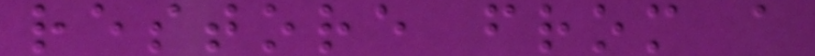restore from a
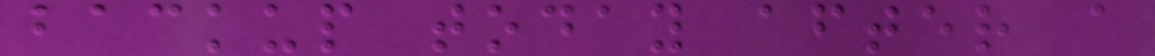backup today after a
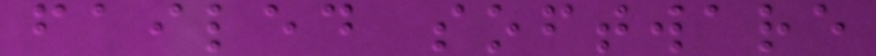failed software
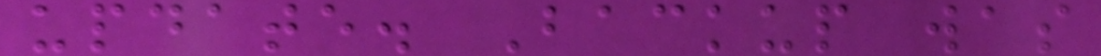update. Backup was
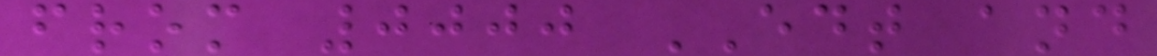from 0000 EDT and
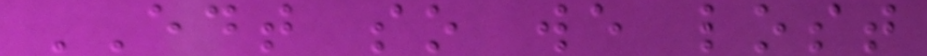EDT so we lost
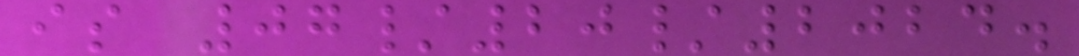is 07/20/2024.
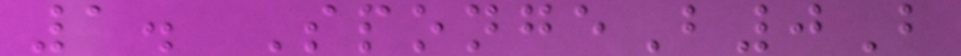1. SpongeB0B
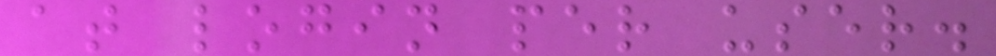at login per user.
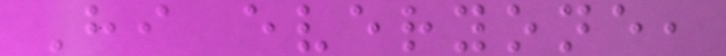Hi everyone,
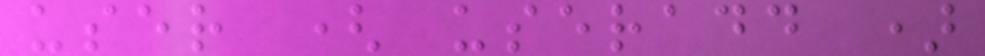user ( useradd )
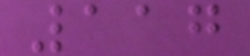117
